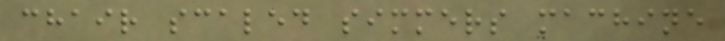chair scaled simmers machine
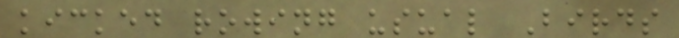kicked rowing usual Birds
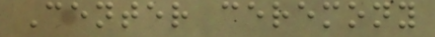Center ceremony
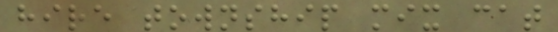hire township mix cat
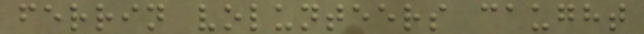ferrin volunteers caught
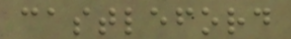castleford
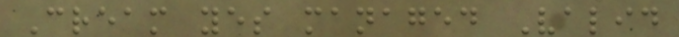Cream yes managed Valid
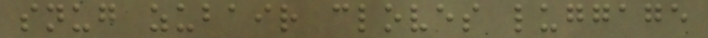snug zubair cloves luggage
